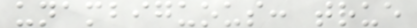unambiguous: true
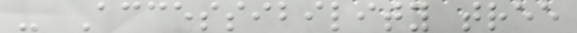- Accessibility tree
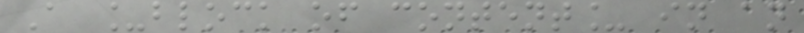A _block of content_ in an
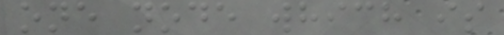one node which is
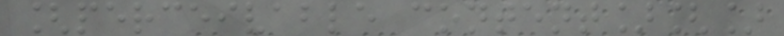[perceivable content][]
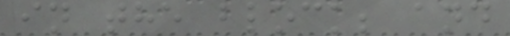in the block; and
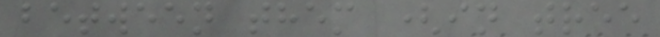between them (in tree
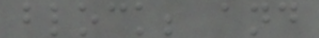block; and
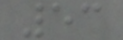53
